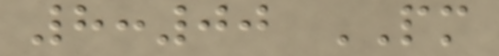8:00 PM
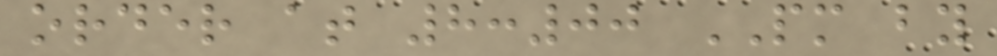order at 8:00 PM by
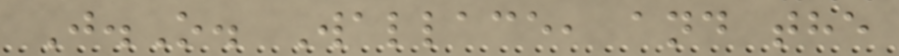J.O. Wallace, and the
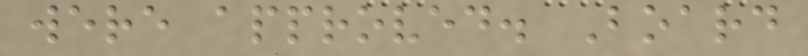were approved. Board
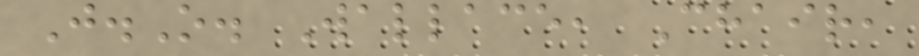J.O. Wallace, Chair,
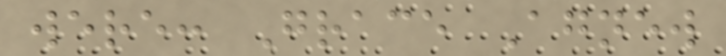were: Grace Agnew
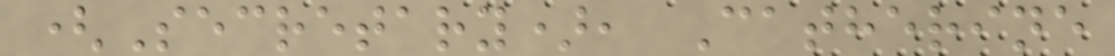(Secretary), Catherine
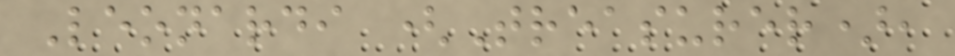Leonardi (Treasurer),
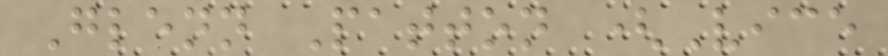Glenn Patton (Vice
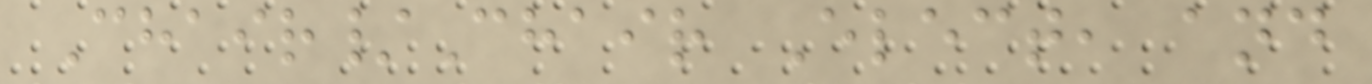Chair/Chair Elect, and
